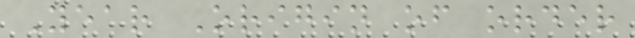Year Origin of order
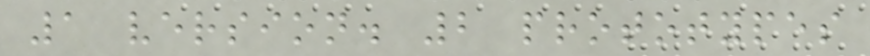1 version. 2 prototypes
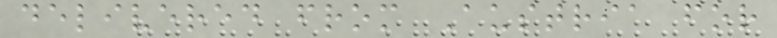delivered from Austria for
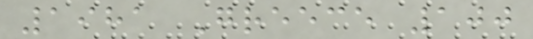1981 Greece 100
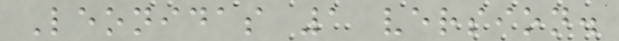Leonidas 1 version.
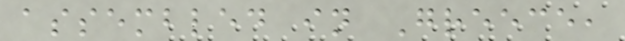assembled in Greece,
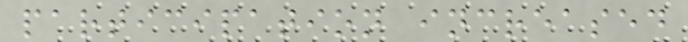participation increased
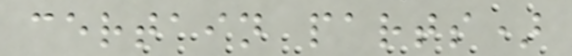certain parts)
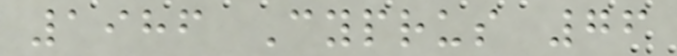1986 Cyprus 76
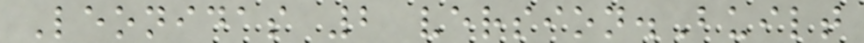Leonidas 2 version.Built
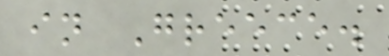in Greece.
